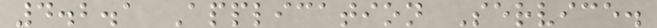4.2.1 Application Service.
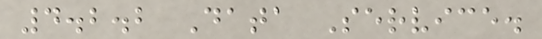4.2.2 Data Service.
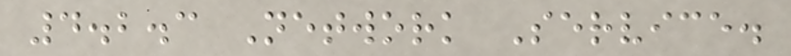4.2.3 Network Service.
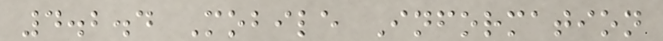4.2.4 Mobile Information
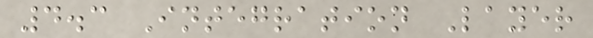4.3 Integration Layer
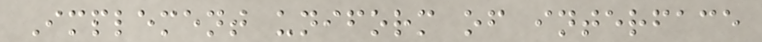Implement uniform of interface
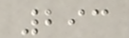293
